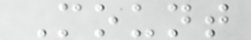Mount
